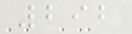292
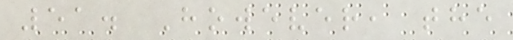51. However, the
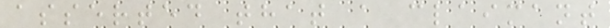asserted that a claimant
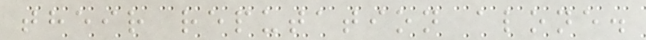their reputation alone.
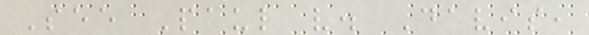See Paul v. Davis,
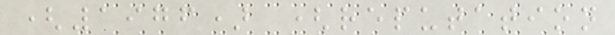(1976) (reputation
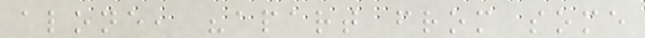alone, "apart from some
